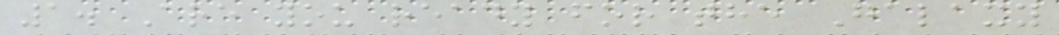1. Are you ready for the Galaxy
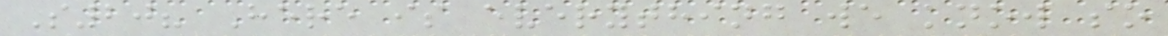S20? Here is everything we know so
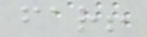far!
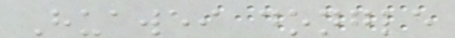Huawei dongle
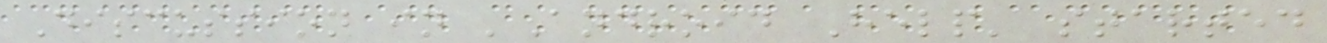Discussion in 'Android Help' started
